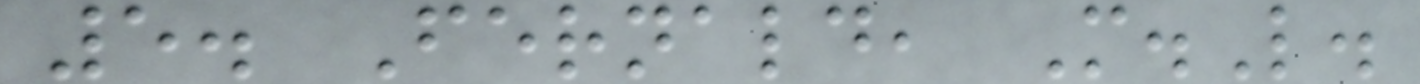5. Fernald, M.L.
